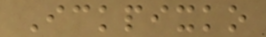Ickpixko
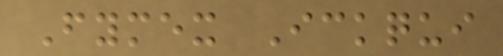Fymex Ickqui
